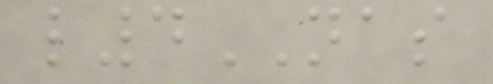l4NAS
